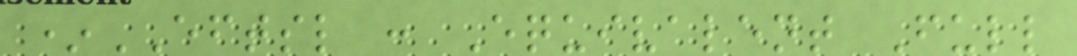*EFTSL : Equivalent Full
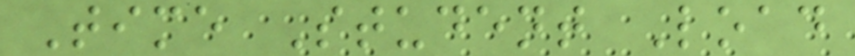Time Student Load
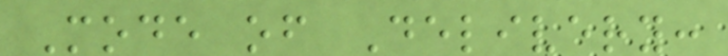Mode of Delivery:
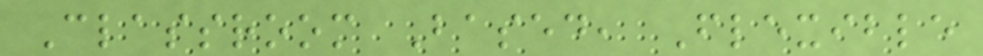Classroom Based, Flexible
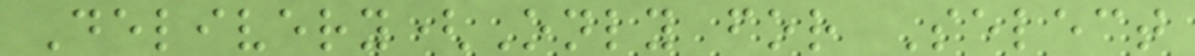Delivery(Only for Select
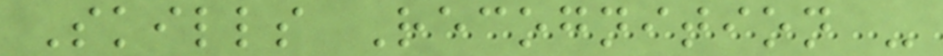Skills Recognition -
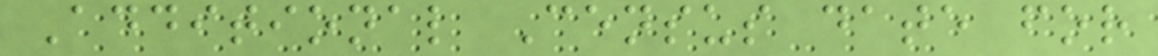Additional Census date for
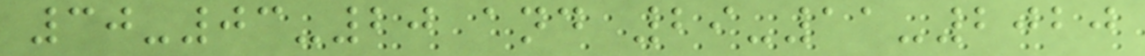30-03-20 and 29-11-2020
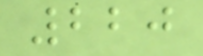220
